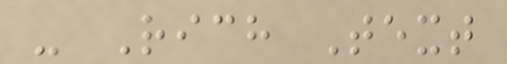- Rich Text
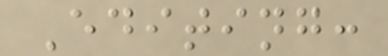Editing:
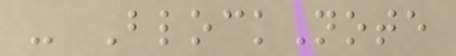- BlockNote
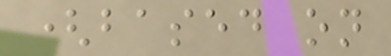(based on
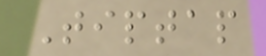Tiptap
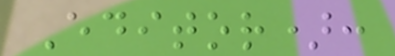Editor):
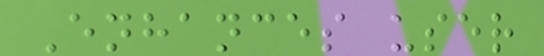Enhances user
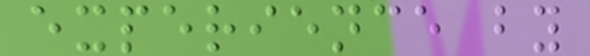experience by
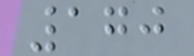170
